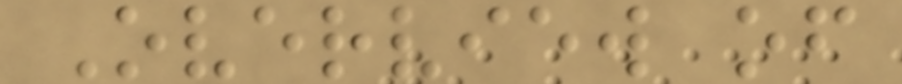Overview of
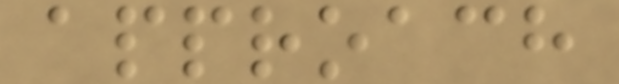approach
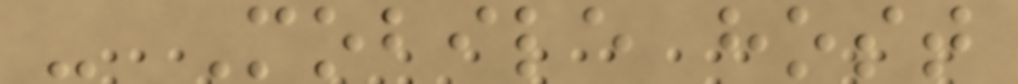- Mobile host
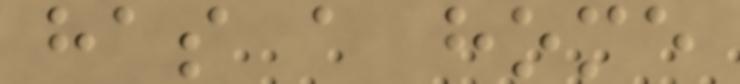has a home
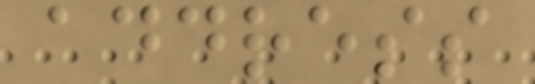address
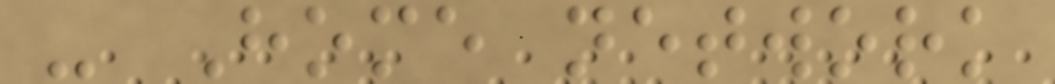- Home network
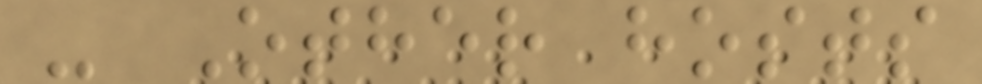- Other hosts
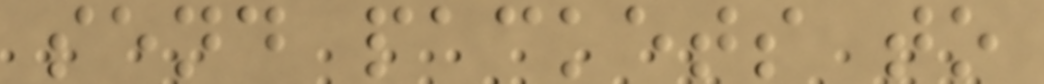send packets to
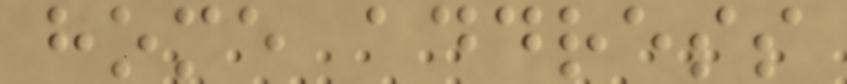home address
